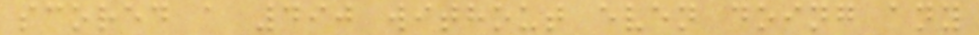scored a 490 without even doing any
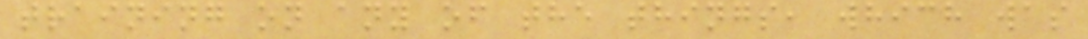training on any of the things, which was
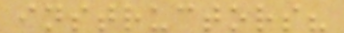instructors?
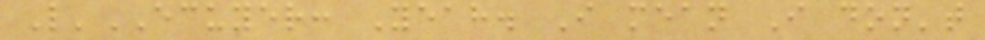L'ECUYER: Yeah. I mean I don't
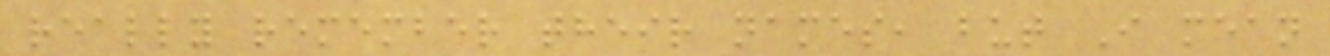really remember their names, but I mean
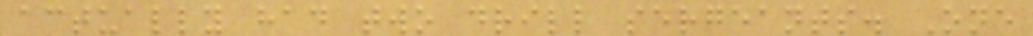actually had two drill sergeants. One
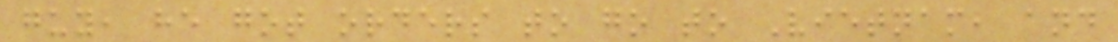guy, he got orders to go to Vietnam, and
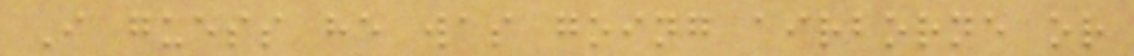I guess he was going airborne or
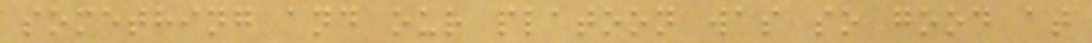something and our platoon was so good at
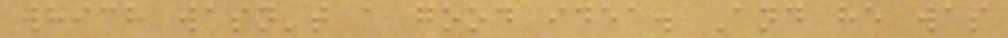which wasn't a good idea. And he was
